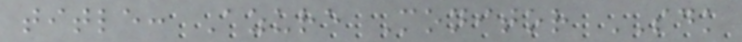title: Azure Monitor SDK
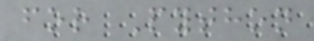for Python
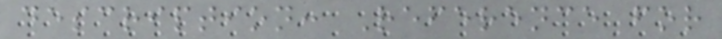description: Reference for
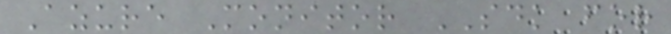Azure Monitor SDK for
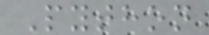Python
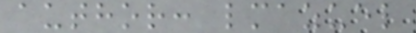author: lmazuel
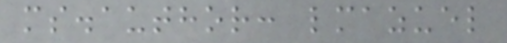ms.author: lmazuel
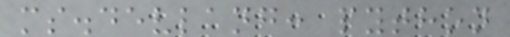ms.devlang: python
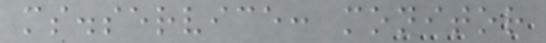ms.service: monitor
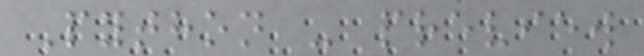Python - preview
